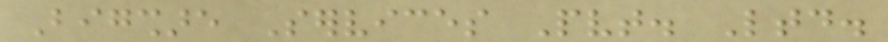Bigshare Services Pvt. Ltd.
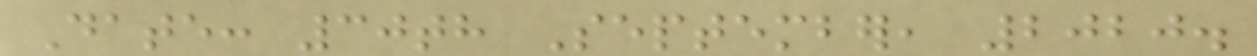Date: 30th September, 2020.
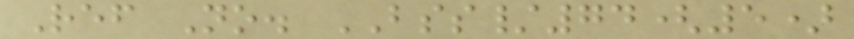Ref No. BSS/74(5)
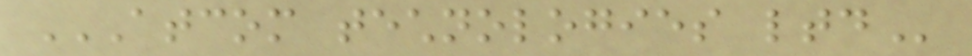ATCOM TECHNOLOGIES LTD
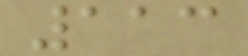113
